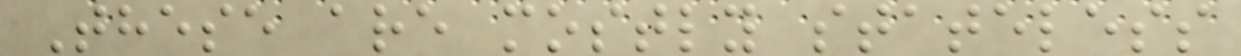These are mostly stateless
